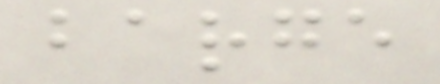barge
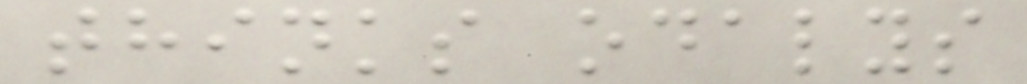thinks odalys
